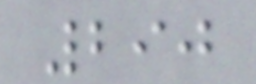290
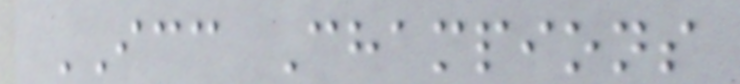ICC Champions
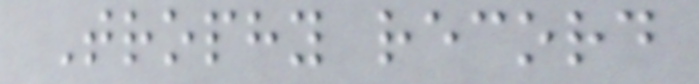Trophy record
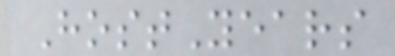HostYears
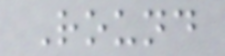Round
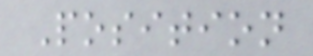Position
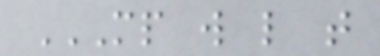MP W L T
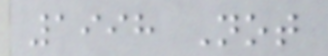1998 Not
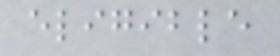eligible
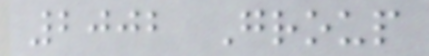2002 Group
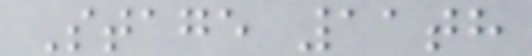Stage 11th
